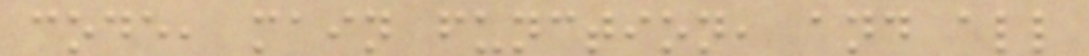code, main function, and all
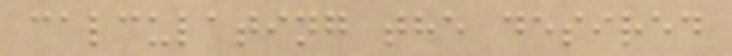calculating the desired
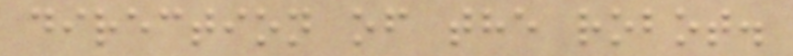direction of the robot.
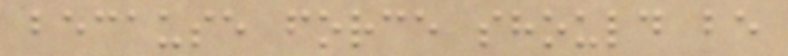because force should be
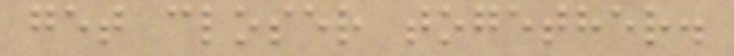get closer together.
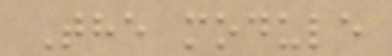The module
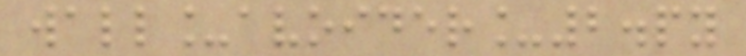wall_avoider_2.py
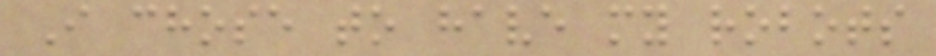I chose to have my robots
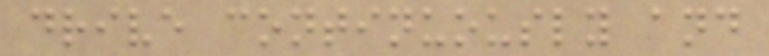drive continuously and
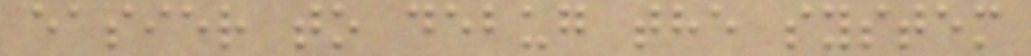easier to debug the system
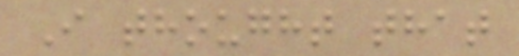I thought that
